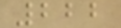222
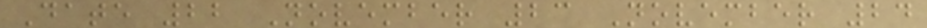Date 22 November 23 November 24
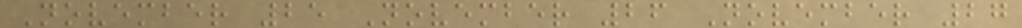November 25 November 26 November 27
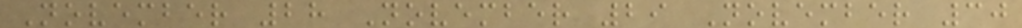November 28 November 29 November 30
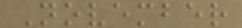November
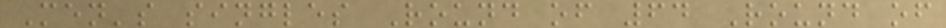Men's singles Round of 64 Round of
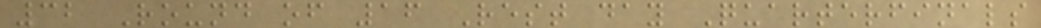32 Round of 16 Rest day Quarterfinals
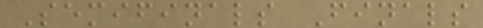Semifinals Finals
